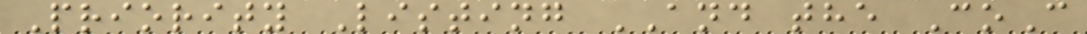Priority Listing AND the CoC
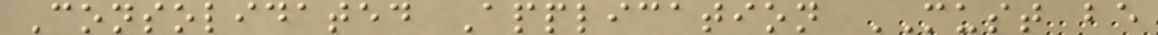Consolidated Application MUST be
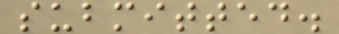submitted.
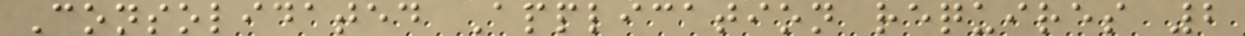Consolidated Application requires 2
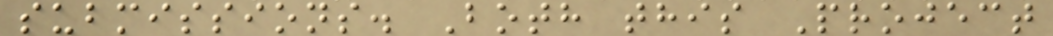submissions. Both this Project
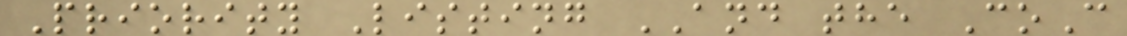Priority Listing AND the CoC
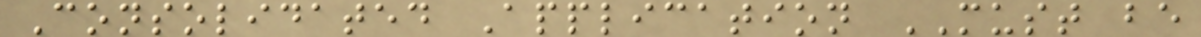Consolidated Application MUST be
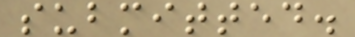submitted.
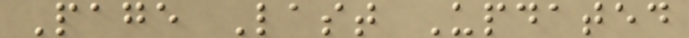Page Last Updated
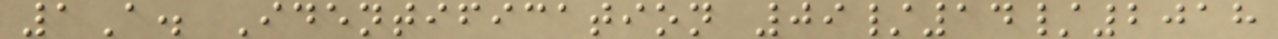1A. Identification 09/14/2018
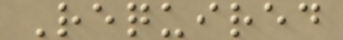Required
